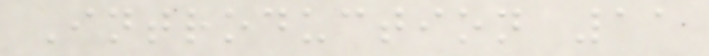Introduction 11
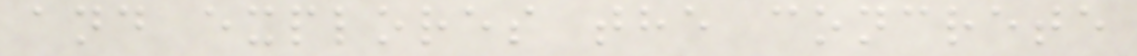and explores the concrete
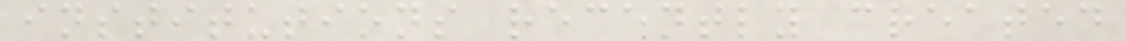institutions recently created
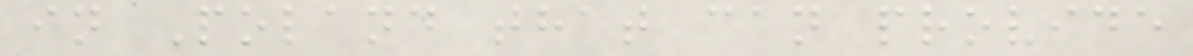in Poland that can provide
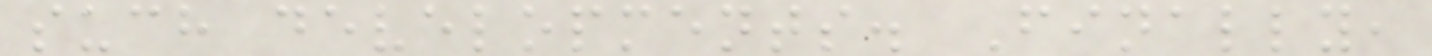such developments. Finally,
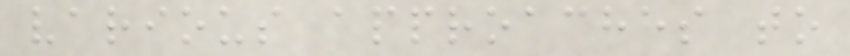various approaches to
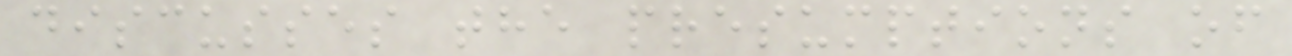discusses the presumptions of
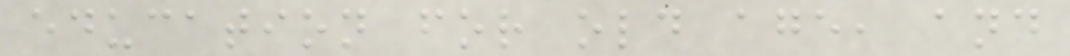education for old age, and
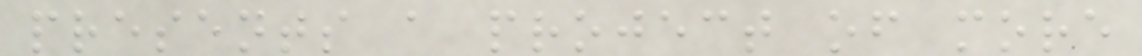presents a project of more
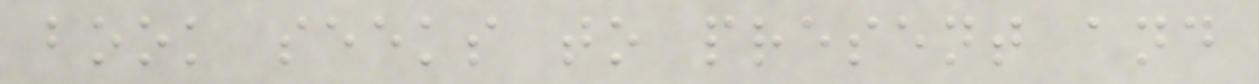book seeks to present and
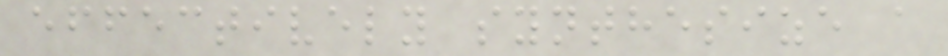effectively synthesize a
